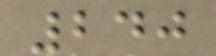240
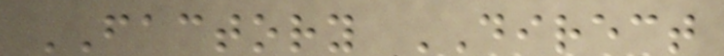FACTORY DIRECT
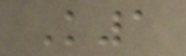K1
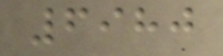6980
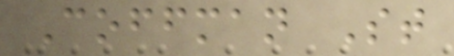Coffman St
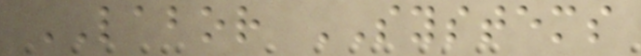LABOR SYSTEMS
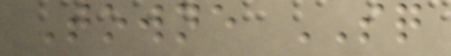Towne SQ
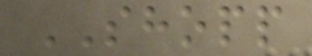SHOPP
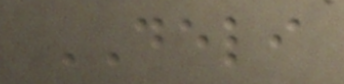DELI
